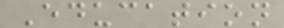Education
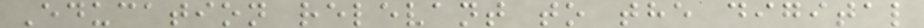Education relevant to the digital
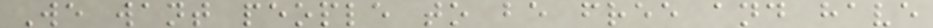We want people to be free and have
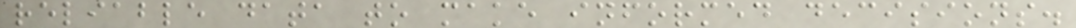reliable data to make informed decisions.
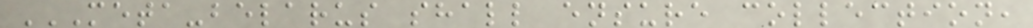META-BELARUS SHALL ENSURE COLLECTION,
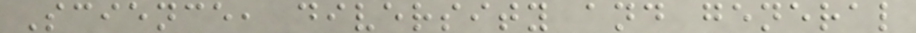Science, diversity and general
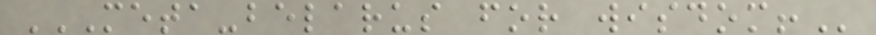META-BELARUS FOR WISDOM!
